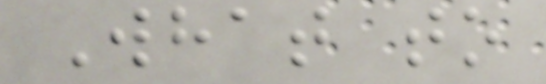What to
